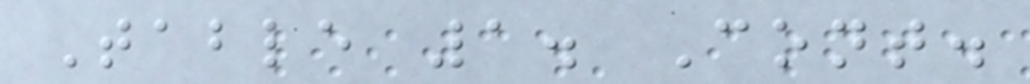Table 1. Cont.
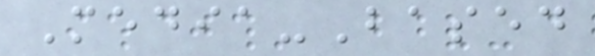Media-Based
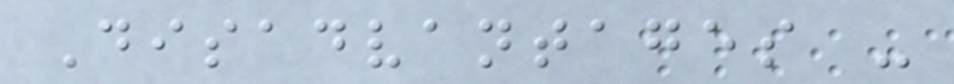Disadvantages -
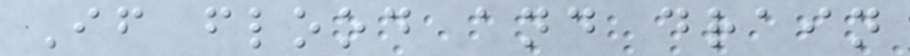If flood and drain
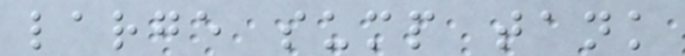large sump tank
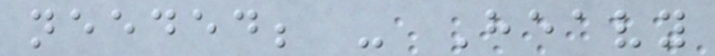needed; - Heavy
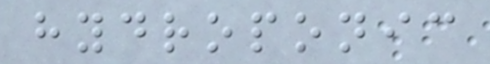hydroponic
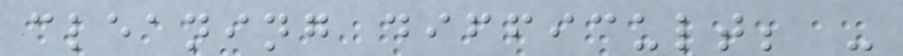cleaning difficult; -
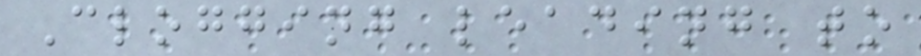Clogging leading to
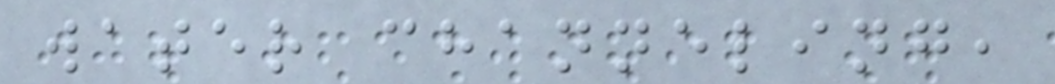water channeling,
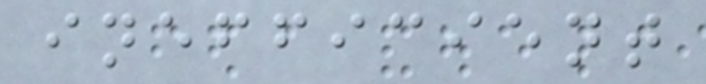inefficient
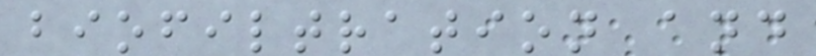biofiltration and
